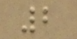2
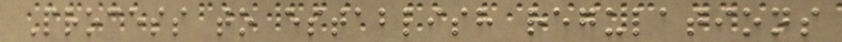Process to establish regulations
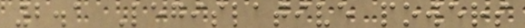2.1 Legislative powers
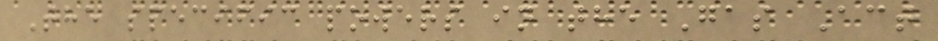The specific powers in the Gas Act
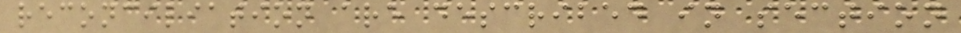reconciliation are described in section
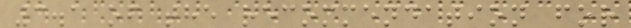3.1 of the recommendation for
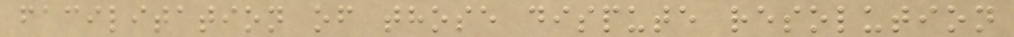facilitation of those dispute resolution
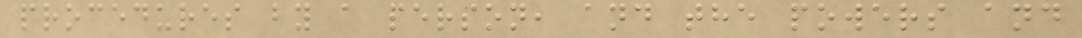procedures by a person, and the powers and
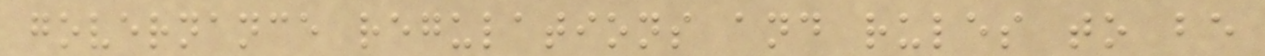governance regulations and rules to be
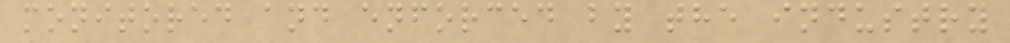monitored and enforced by the industry
